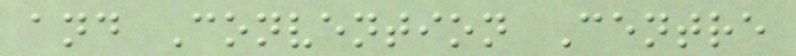and Convention Centre
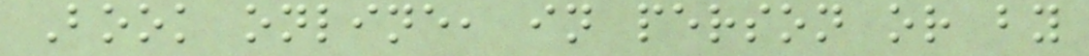Book online, in person or by
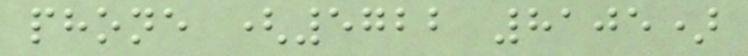phone (5722 8105)
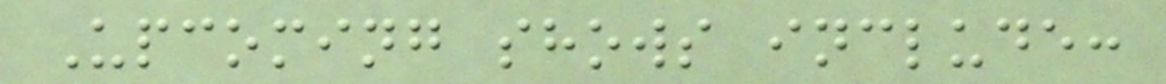Upcoming shows include:
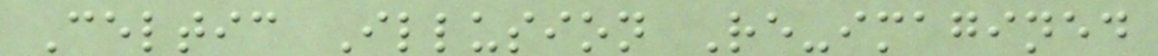Celtic Illusion Re-imagined
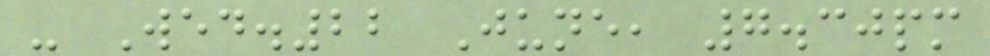- Wed.22 June, 7.30pm
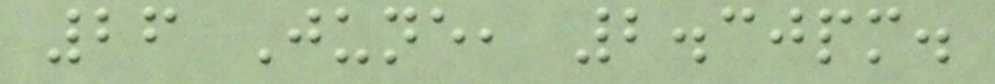26 June, 2.30pm.
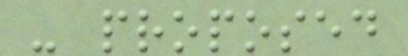- proposed
